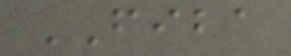FIBA
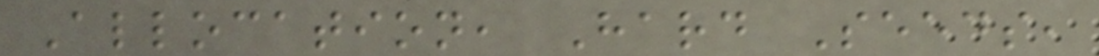Allocation, Hard Seeds,
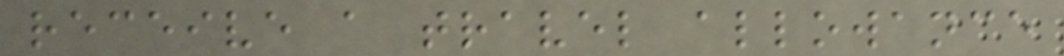receive a travel allowance
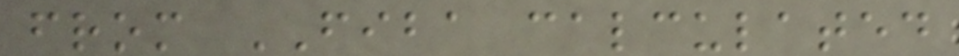from FIBA calculated
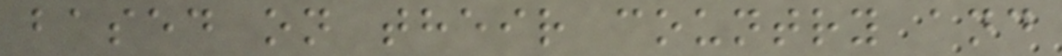based on their country and
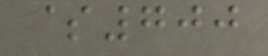$700
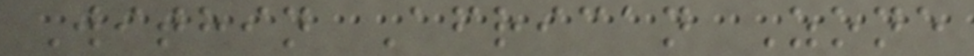Within African Zone
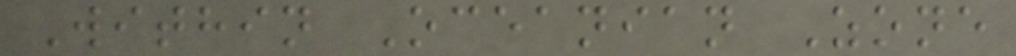Within Oceanian Zone
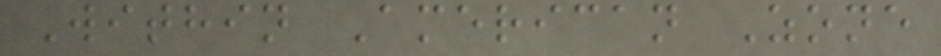Within American Zone
